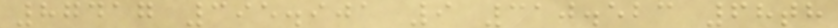87417 395.901 9 310.523 68th
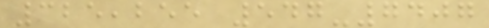325,255 547-7407
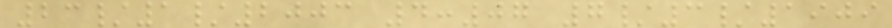23/1/2003 4:07 7/3/1909
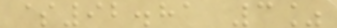$92.81 3%
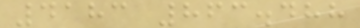4183 863.488
